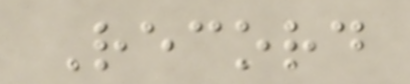Record
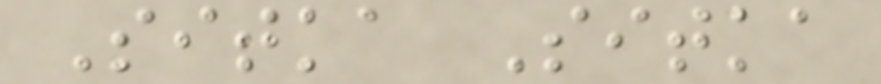Sitka Sitka
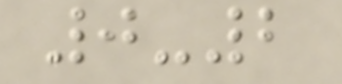0-2
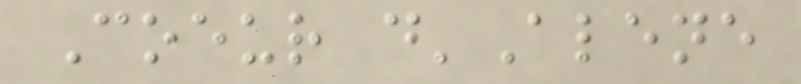Coeur d'Alene
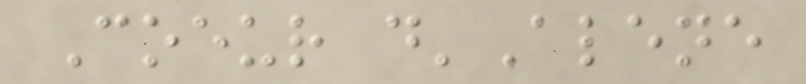Coeur d'Alene
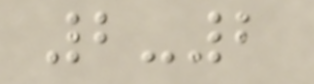2-2
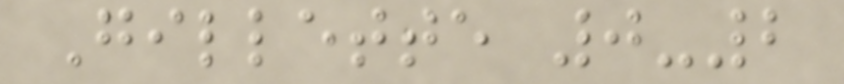Gillette 0-2
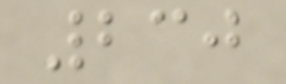230
